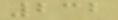232
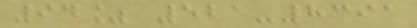94% 521-8391
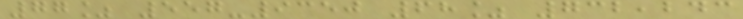77% 557-9350 68% 732,243
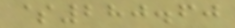$280.60
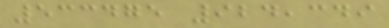533475 924,349
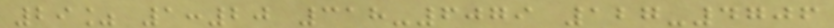29% 1:20 318-6079 127-4706
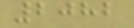2082
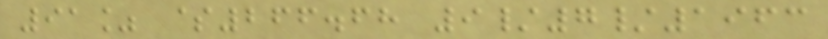91% $266.68 9/7/1963
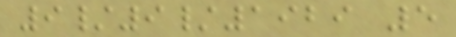9/9/1929 5
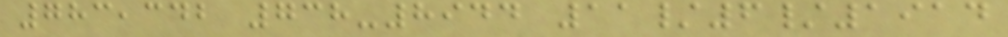783,342 738-8944 11/6/1914
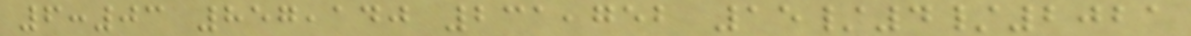6:03 857,140 231,752 15/4/2021
